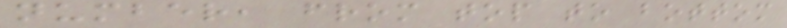number, from top to bottom
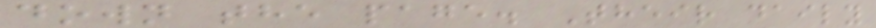down the page. Their daily
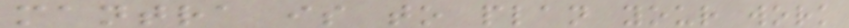mantra is to plan your work
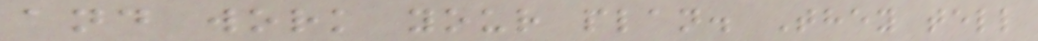and work your plan. They tell
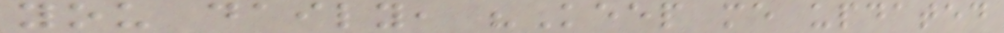you daily, "Keep me updated
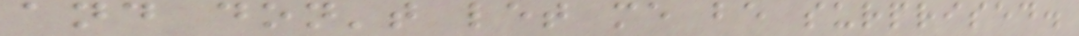and don't let me be surprised.
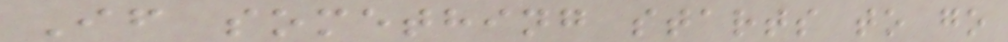If something starts to go
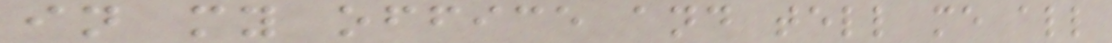in my office and tell me all
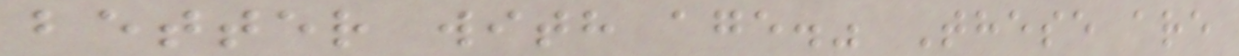better with age." These are
